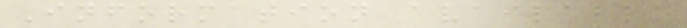Information available
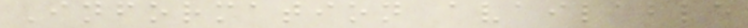Information available
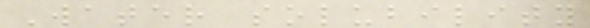Water solubility
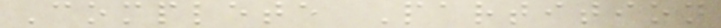Complete Partition
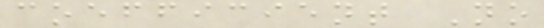coefficient No
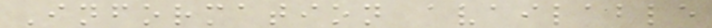Information available
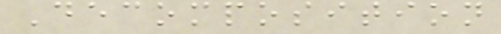Decomposition
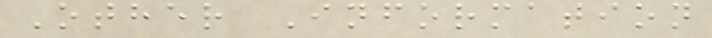Other Information
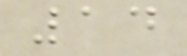14
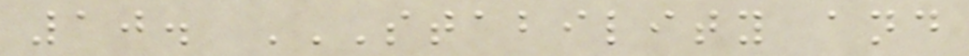10. STABILITY AND
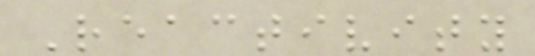Reactivity
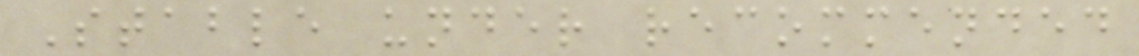Stable under recommended
